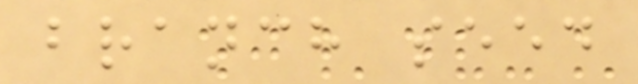branch seed
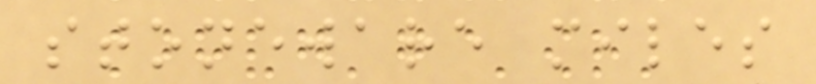stoneware miles
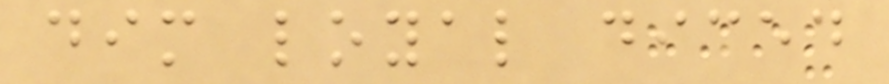dim loyal diced
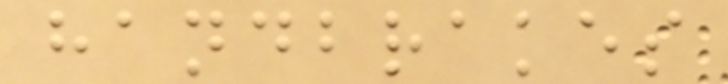handbrakes
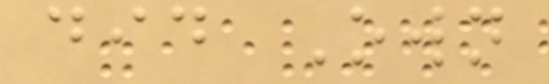did Own
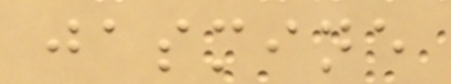jasmine
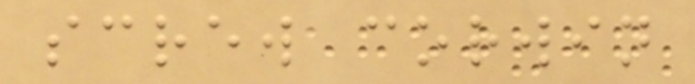screw corwin
